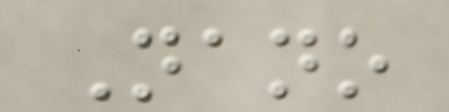Nano
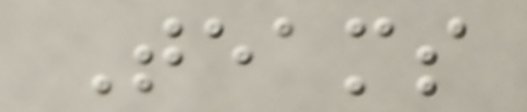Teams
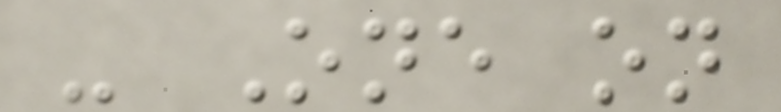- One on
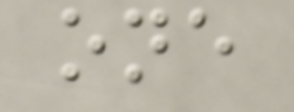one
